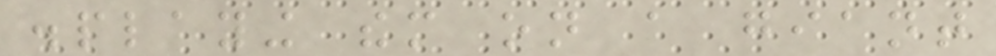displaying them on a giant
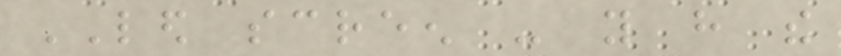LED screen - you have the
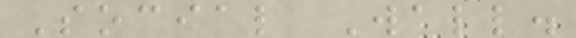Social Wall.
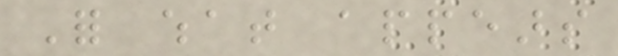For what appears
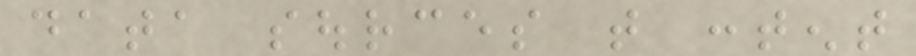data sources that content
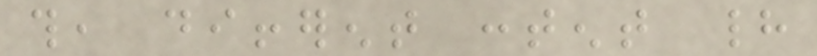this, different content had
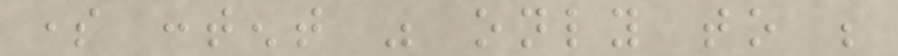some content was only to be
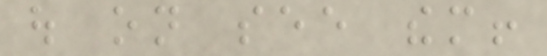out on see them!
